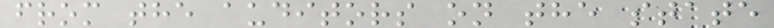from the auditors on the state
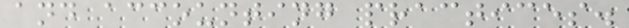and accounting practices.
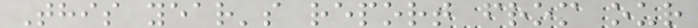This year's report from our
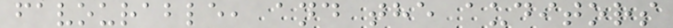favourable, and the auditors
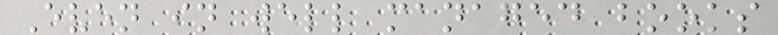Even in well managed books
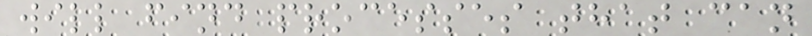will find processes that can
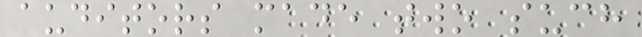auditors made two such
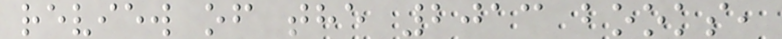review of the 2013 books,
